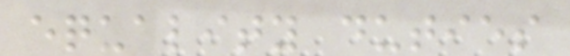equality duties
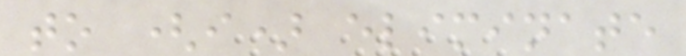to (i) eliminate
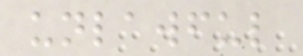unlawful
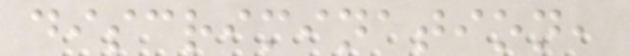discrimination,
